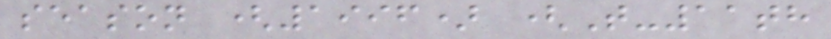season (1996) (T-11th
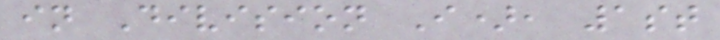in Division I), 1st
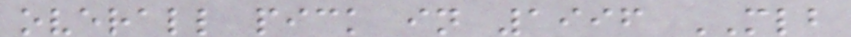overall pick in 1996 MLB
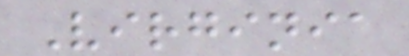Virginia
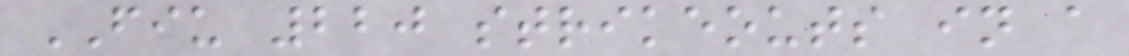FIU 220 strikeouts in a
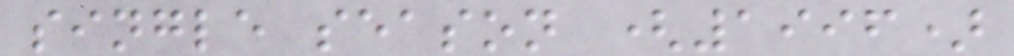single season (1996)
